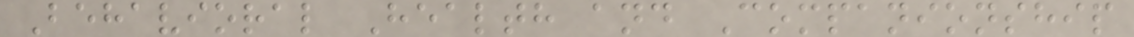Behavioral Health and Companionship
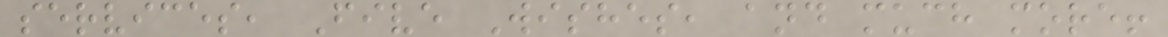services, Five Wishes, and much more!
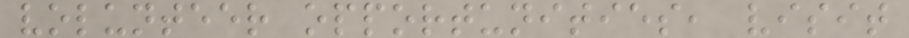volunteer opportunities, visit
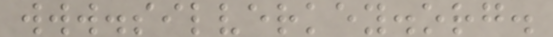www.silverkey.org.
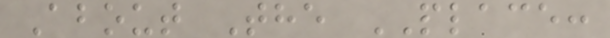About The PLACE:
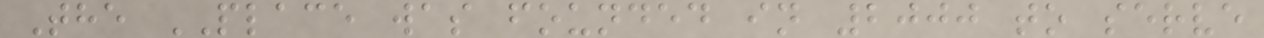The PLACE was founded in 2000 to serve
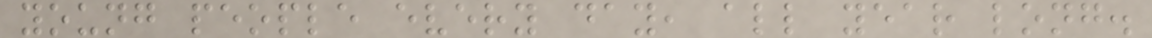young people every day, all year long.
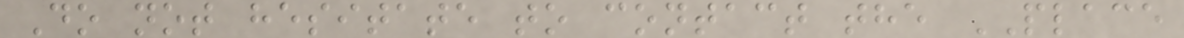Do not hesitate to contact the PLACE
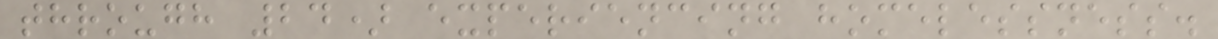through 24) experiencing homelessness.
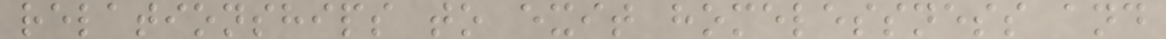relationships to exit homelessness and
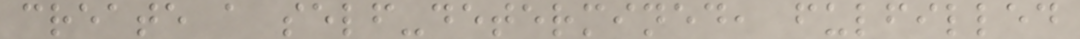create a self-determined, fulfilled
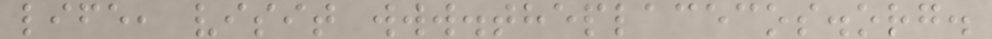life, visit www.theplacecos.org.
